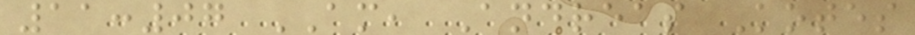11:07 AM, Andreas Kotes
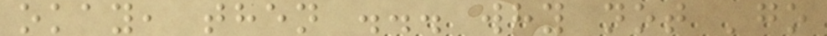okay, then ... why not 'go
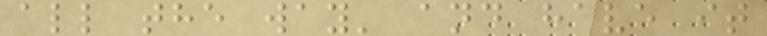all the way' and have it
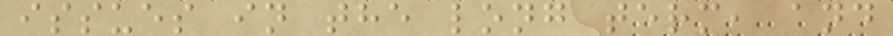issues in the long term, and
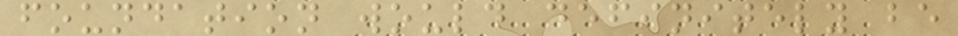foundation would definitely be
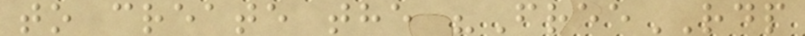to create the "FreeRDP
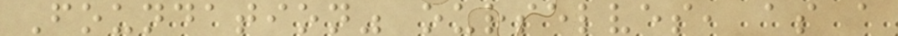Foundation" ourselves, as a
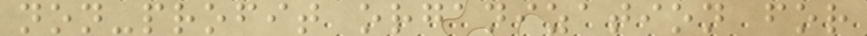non-profit organization for
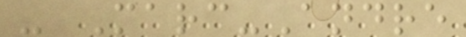- Marc-Andre
